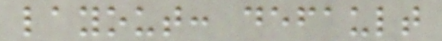layout: default
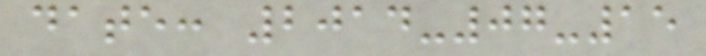date: 2014-07-15
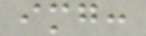img:
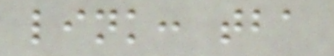link: tba
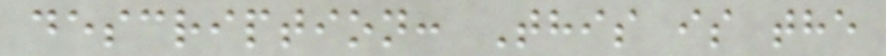description: This is the
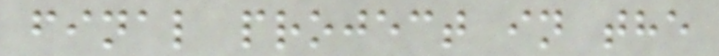final project in the
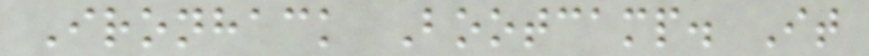Ironhack Bootcamp. It
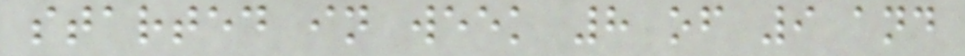started in week 8 of 9 and
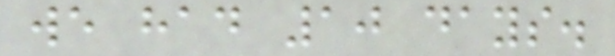we had 10 days.
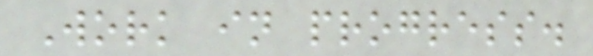Work in progress.
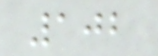102
